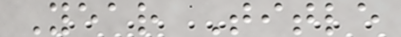Year Title
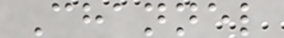Channel
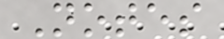Notes
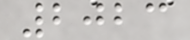2023
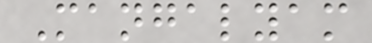Mangalyam
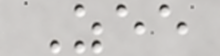Zee
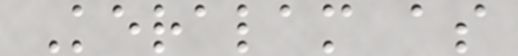Keralam as
